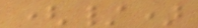(/)
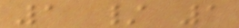1 / 1
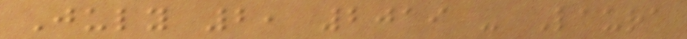July 2, 2019 - Laura
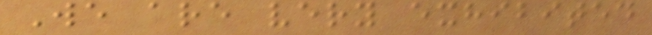We are very exhibited
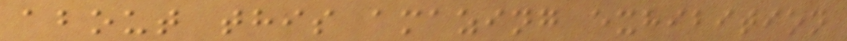about this amazing exhibition
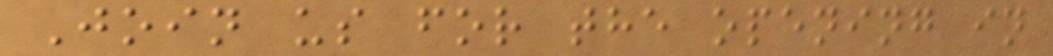Join us for the opening in
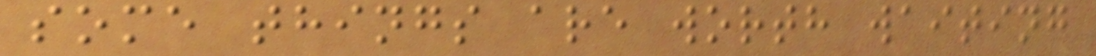some things are worth waiting
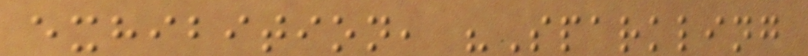exhibition, "Sparkling
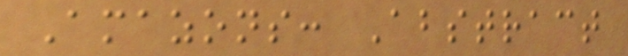Amazons: Abstract
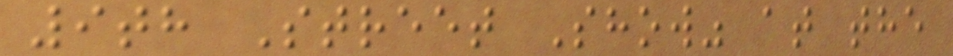9th Street Show" at the
